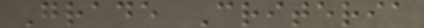Grade Criteria
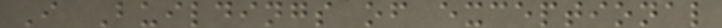I Buildings of exceptional
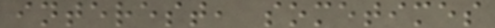interest, sometimes
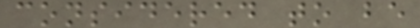considered to be
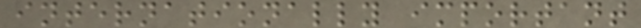internationally important
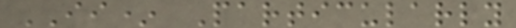II* Particularly
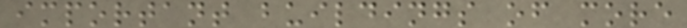important buildings of more
